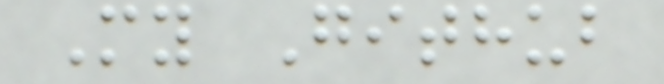My Github
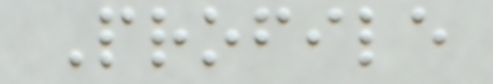Profile
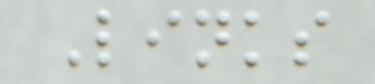Links
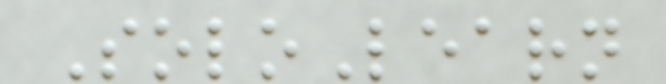SoloLearn
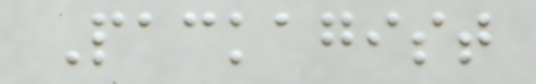Packagist
